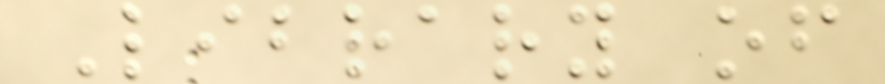Library of
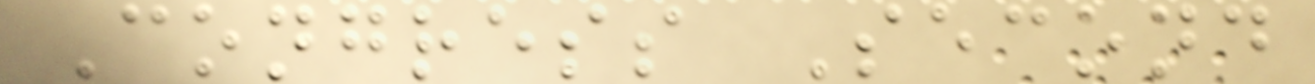Congress Second
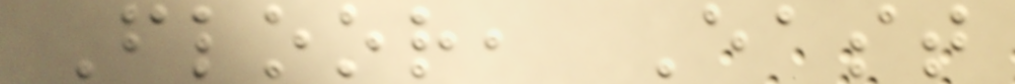Floor, East
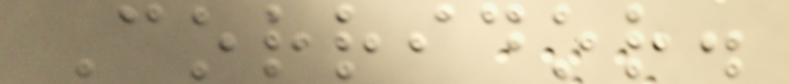Corridor.
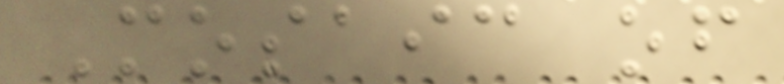Mosaic of
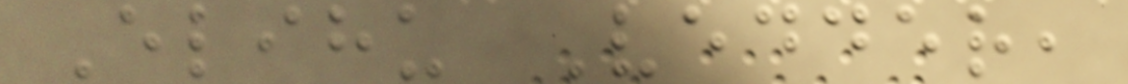Elihu Vedder,
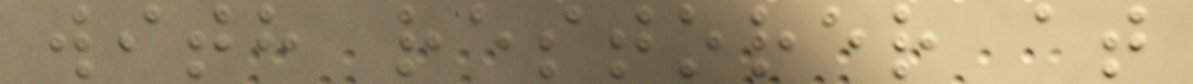with restorer at
